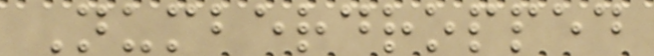Numberdropped
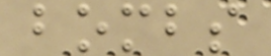bombs
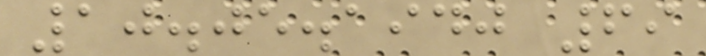10.05.1940 69
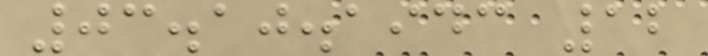03.10.1943 12
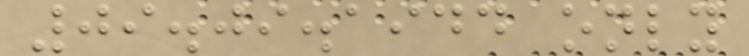09.09.1944 only
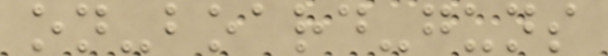on-board-guns
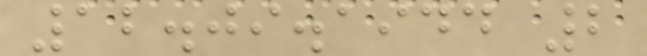12.09.1944 2
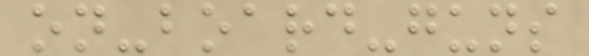on-board-guns
